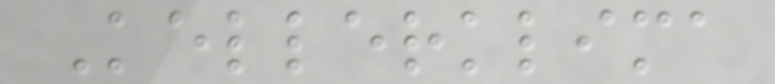Kellerklima
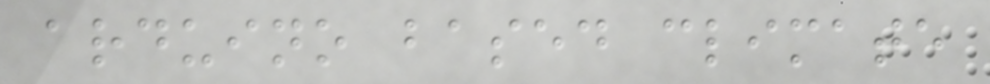arduino based climate
